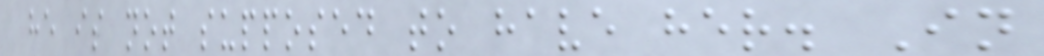he is not supposed to have her. In
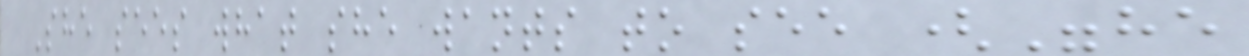She sees what she wants to see ("he
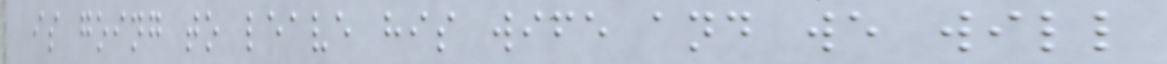is going to leave his wife and we will
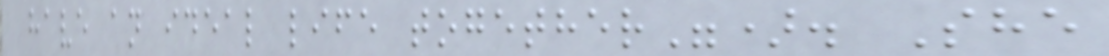have an ideal life together"). She
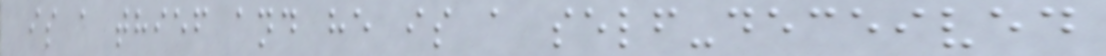is a thief and he is a self-deceived
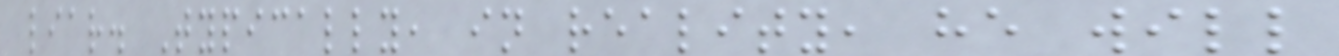liar. Typically, in reality, he will
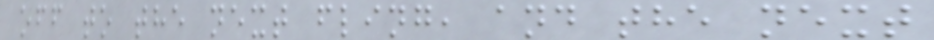off to the next fling, and the next
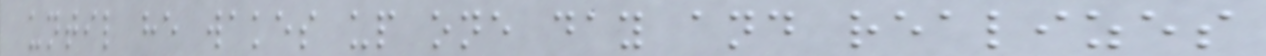until he wakes up one day and realizes
